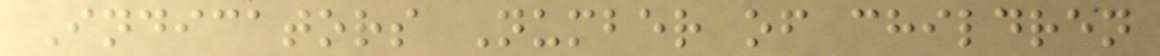Indicators Number of children
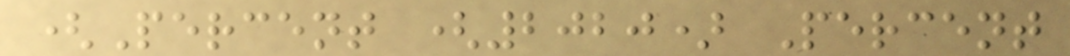(Percent (2020) Percent
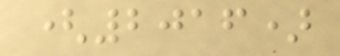(2016)
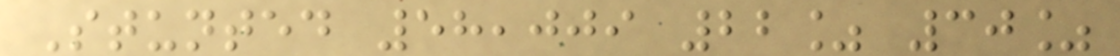Stunted 58,009 22% 30%
